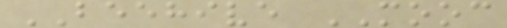BEEHIVE MOOC
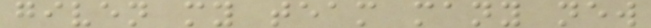given my team many new
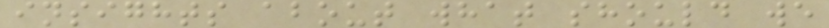insights about what should we
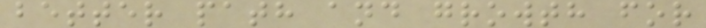better path and growth for
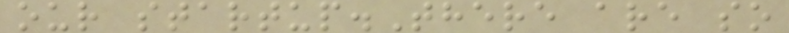our startup.There are so
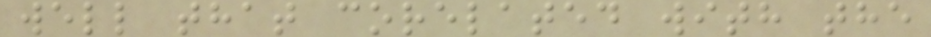well that corelated with the
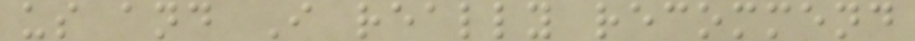us and I really recommend
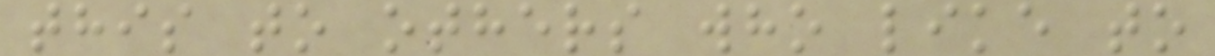this to others who like to
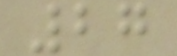27
